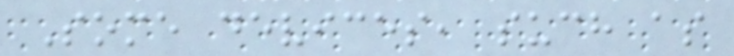Some devices, such as
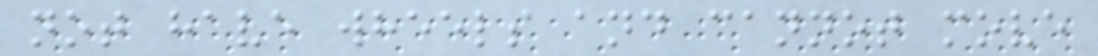not have wheels and cannot move
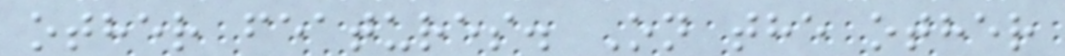other features. On the other
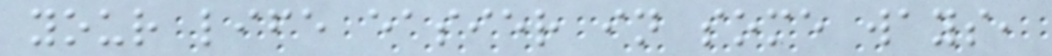your life easier in some ways,
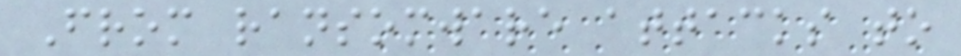From ransomware attacks to
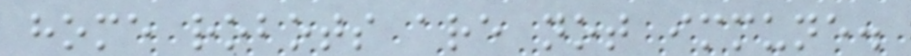home robots are not immune.
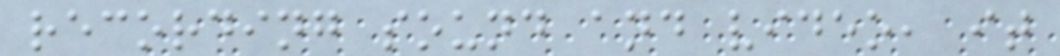recording sound and video, it
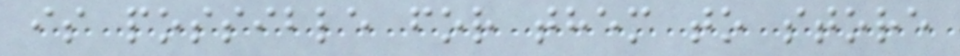is possible for them to store
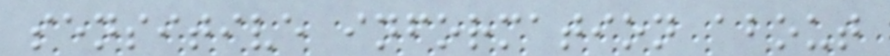sensitive information about
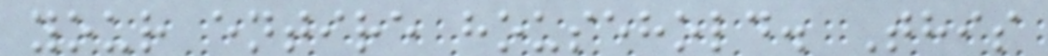your entire household. This
